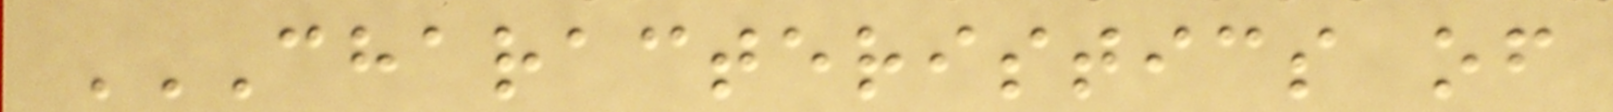CHARACTERISTICS OF
